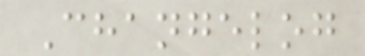Changelog
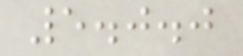5.0.0
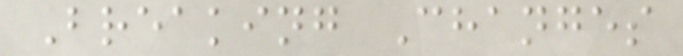Breaking Changes
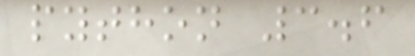python 3.6
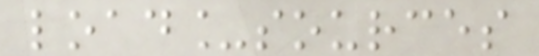load_sources
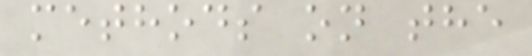methods on the
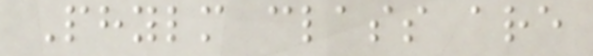Phylm class are
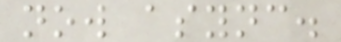now async.
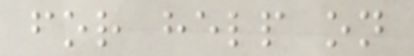for help on
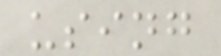using
